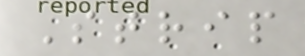Strip
